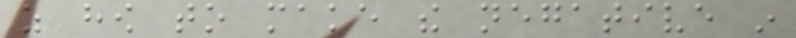as how to make the negative in
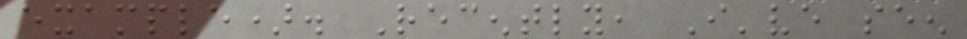example). Recently, I've seen
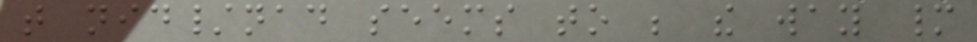that nid/nad seems to be the way many
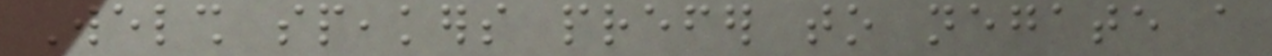Welsh speakers prefer to negate a
